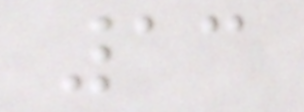13
